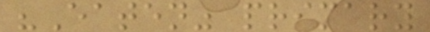"Eaten" primary
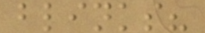blinks?
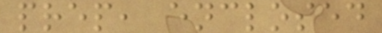prep, enclosed
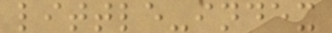little-index
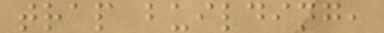trap building,
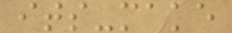its-make
